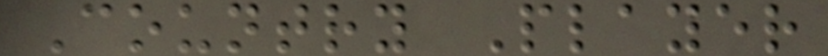Country Player
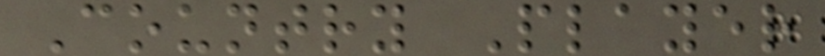Country Player
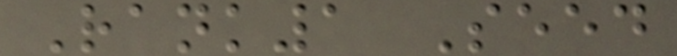Rank1 Seed
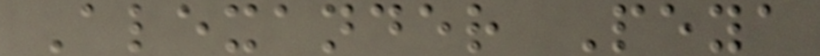Alexander Peya
